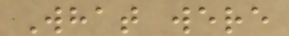What were
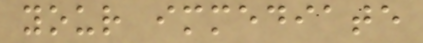your immediate
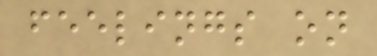feelings on
